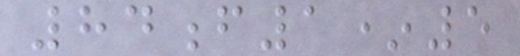84f1*5
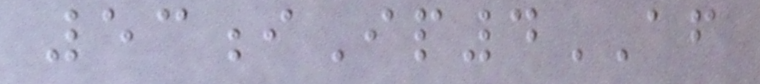53iIp4AF
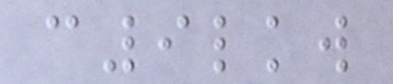c9lkw
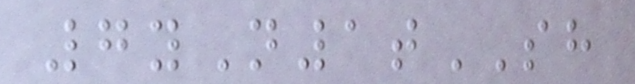7yN1tSH
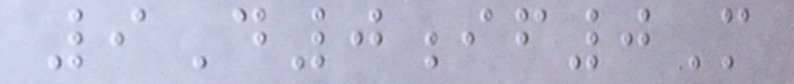9D0if0M
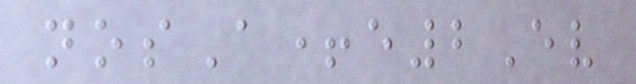nosA+e2Ev
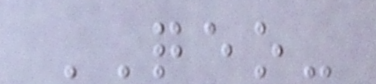QEO-
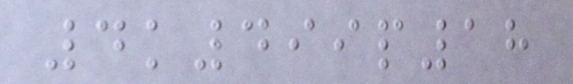4k499p18
